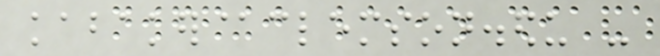kabaker@clemson.edu -
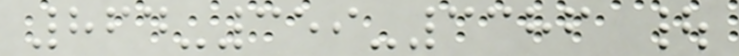864-359-3386 |
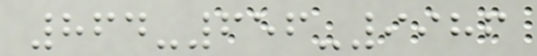864-656-9986
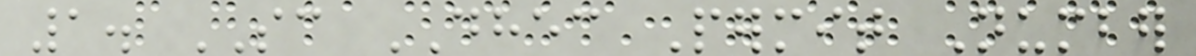1. SC DHEC Permit Number
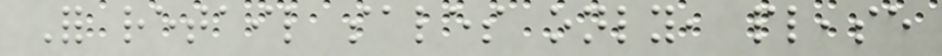For retail sales only, please
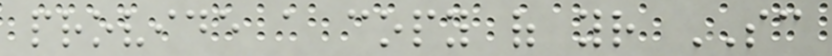provide a copy of your SC
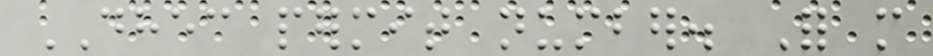DHEC permit number. For more
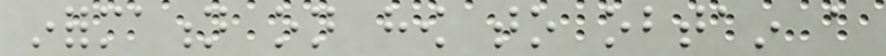information on how to obtain a
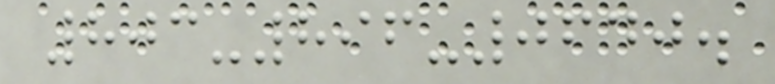803-896-0640.
